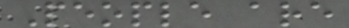People are
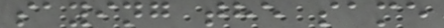saying the same
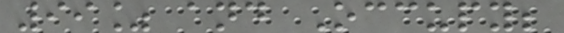99% and Occupy;
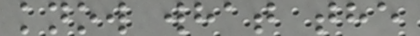know what the
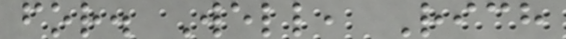for. Well, Rich
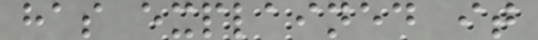has explained it
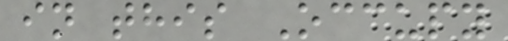in this Occupy
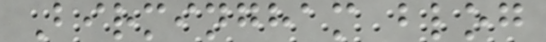Birmingham blog
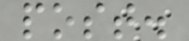post.
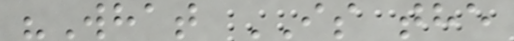"What IS the
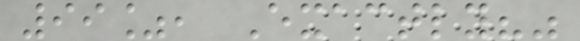99%, Exactly?"
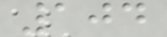104
